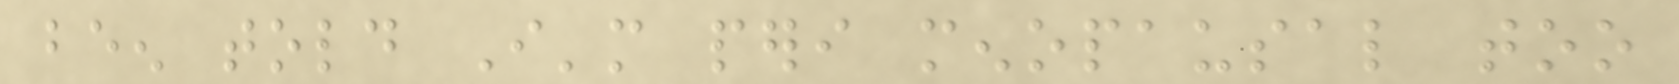been told I'm peri menopausal too
